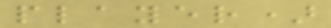player)
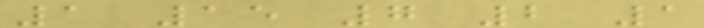1 15 7 2 1
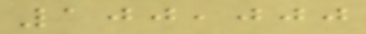100,000
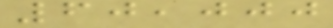60,000
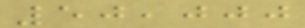50,000
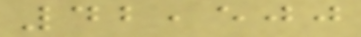42,500
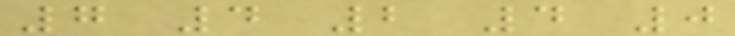7 4 2 4 0
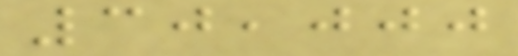30,000
